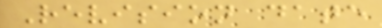Revision date
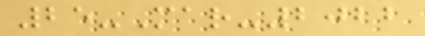25-Mar-2022
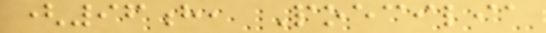(96h, Poecilia
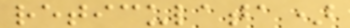reticulata)
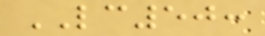LC50:
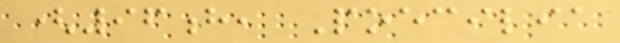(96h, Poecilia
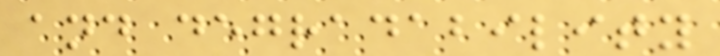and degradability
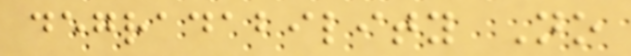degradability No
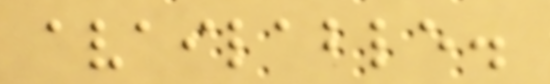available.
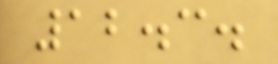12.3.
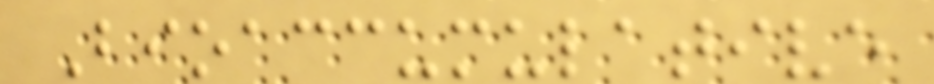Bioaccumulative
